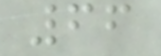66
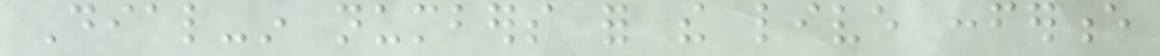Dial-in numbers for the live conference
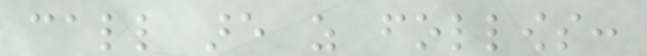call are as follows:
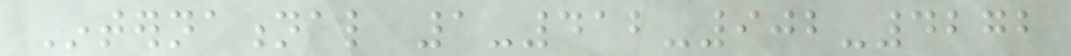International 1-412-902-4272
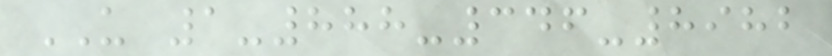US 1-888-346-8982
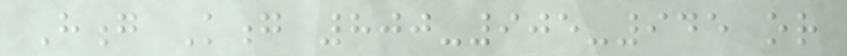Hong Kong 800-905-945 or
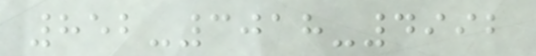852-3018-4992
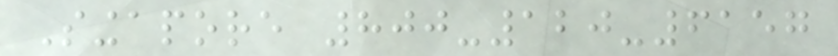Singapore 800-120-6157
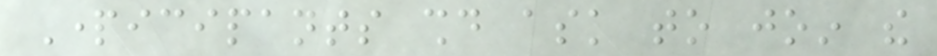Participants should ask to join the
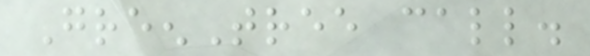GreenTree call.
